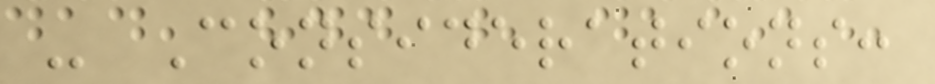- Considerations:
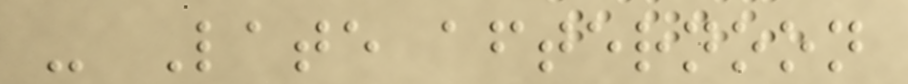- Late afternoon
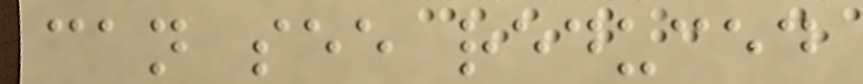can see reduced
